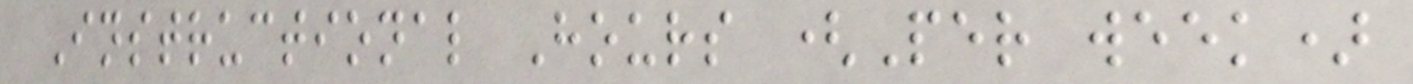Instructional Hours (Per week)
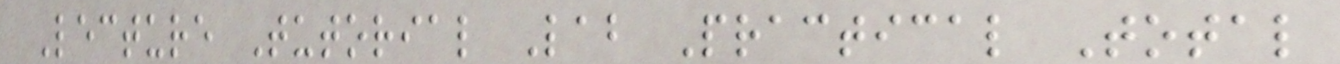Lecture Tutorial Lab Practical Total
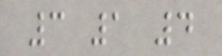3 1 4
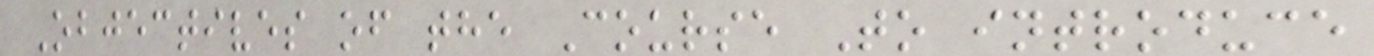Objectives of the Course To introduce
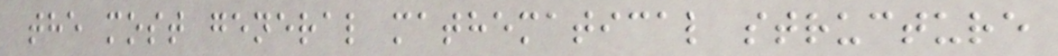the most general mathematical structure
